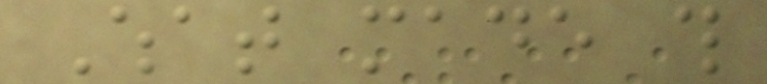What made this
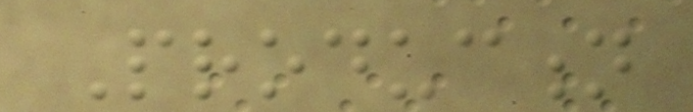Production
